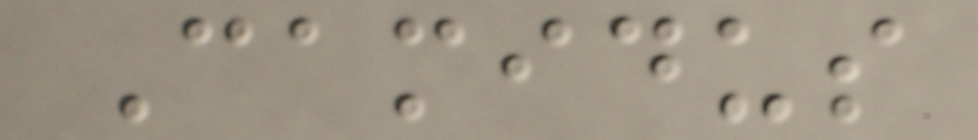Camidus
